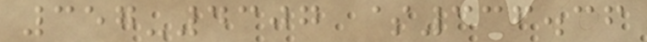357-4307 $336.36
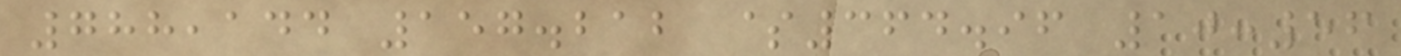788,144 157.212 $364.96 10:56
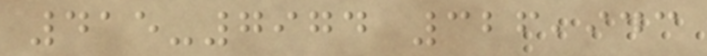415-7974 326,943
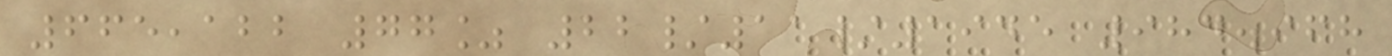665,122 77% 22/11/1945 984.968
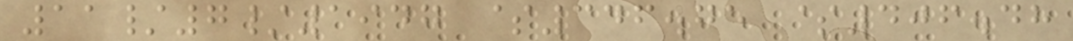11/7/1947 $346.75 $406.48
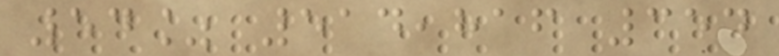54% 514,816 354
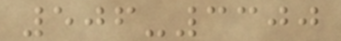506-3300
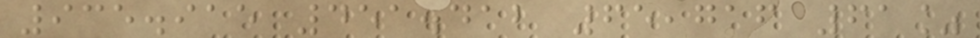935.915 451.412 65,716 61%
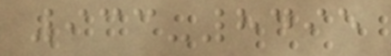933-8495
